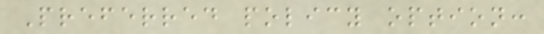Preferred policy option:
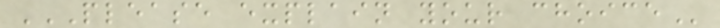PLEASE EXPLAIN YOUR CHOICE
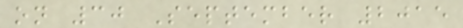on 30 September 2015
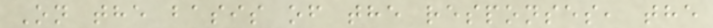On the basis of the responses, the
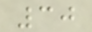30
